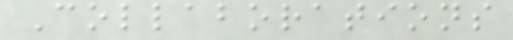Collaborations
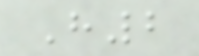H2
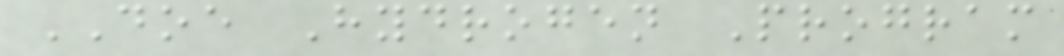DOE Hydrogen Program
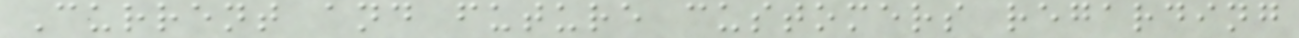Current and future customers regarding
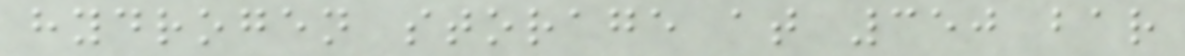hydrogen storage at 350 bar
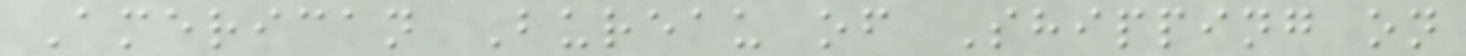American Bureau of Shipping on
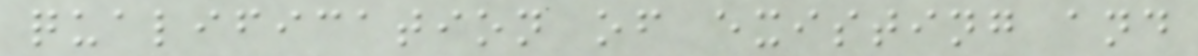qualification of existing and
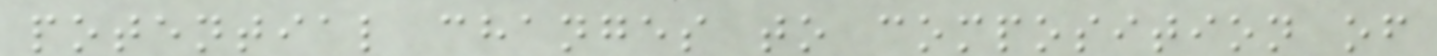potential changes to composition of
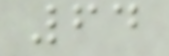64
